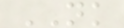NK
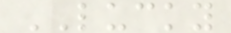LUCKY
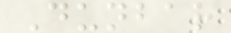Dunbar
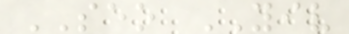SEO YIV
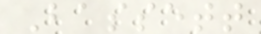Bassett
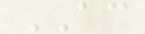AC
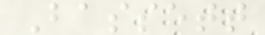Bassett
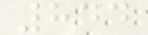844
